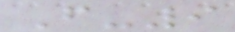F-9
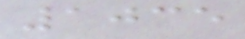1035
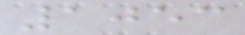1053
